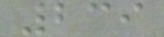239
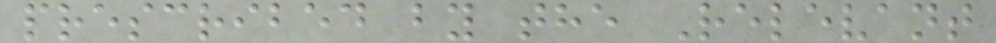prescribed by the Relevant
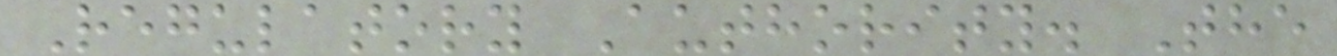Regulatory Authority. The
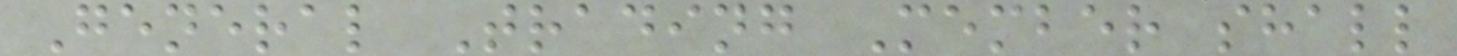General Trading Member shall
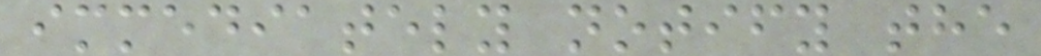immediately notify the
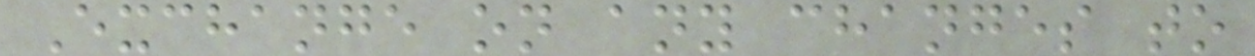Exchange on any changes to
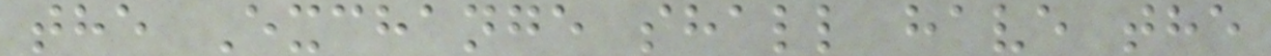the Exchange shall have the
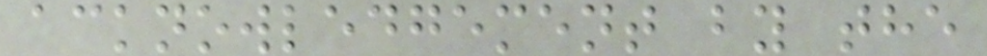acknowledgement by the
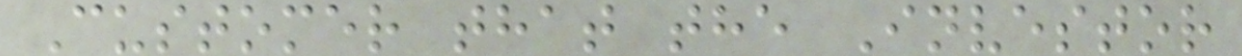Customer that the Investor
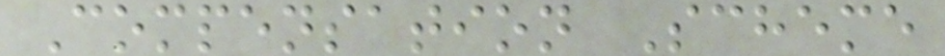Compensation Scheme
